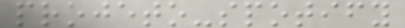projeto-spotify
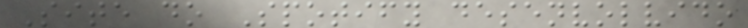Site do Spotify desenvolvido
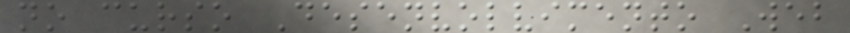no curso Desenvolvimento Web
